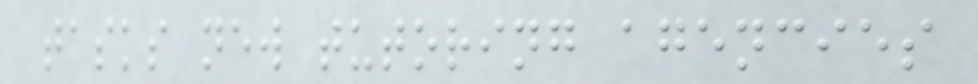tasks new tutoring agencies
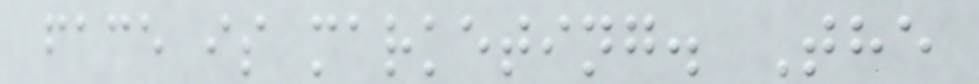face is marketing. The
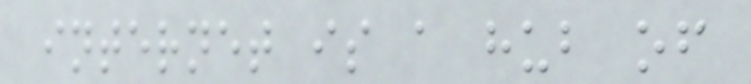internet is a hub of
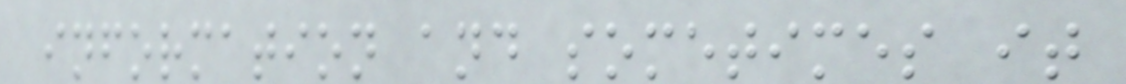information and sometimes it
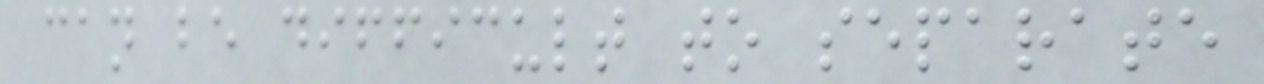can be difficult to separate
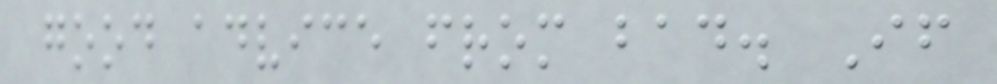good advice from bad. If
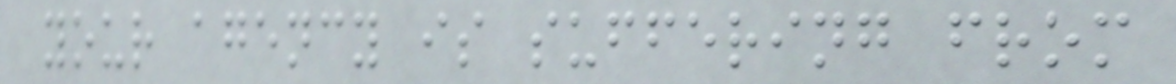your agency is suffering from
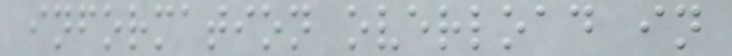information overload in
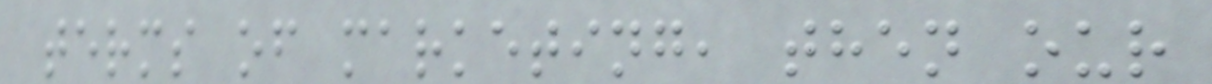terms of marketing, then our
